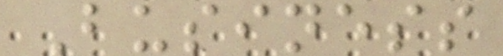Business
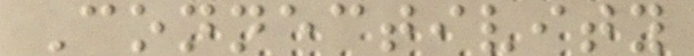Connectivity
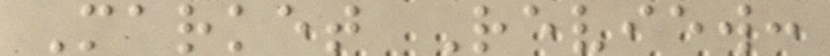Market Review:
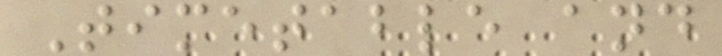Timetable and
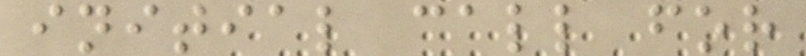initial call for
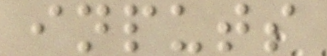inputs
